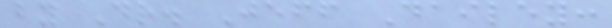by Dr. Jeff Dailey:
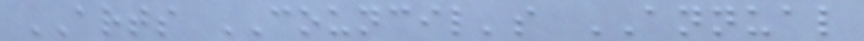ARTS COUNCIL's ANNUAL
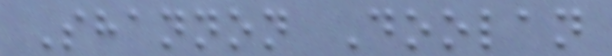Shannon Doolan
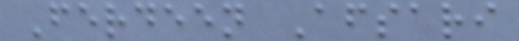Ferdeen Afsari
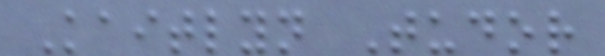Kaitlyn Tudor
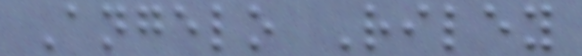Angelo Riley
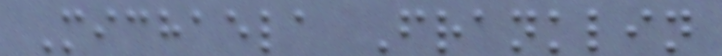Michaela Franklin
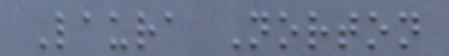Laura Norton
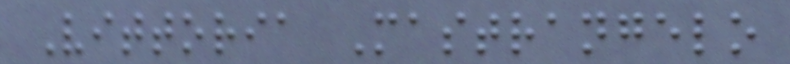Vittoria Mastrangelo
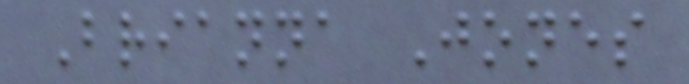Brianna Jones
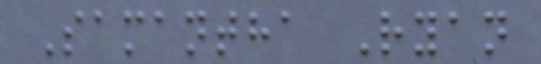Samantha Ryan
